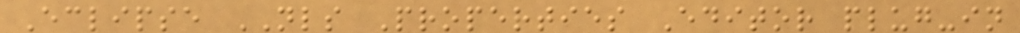Eclipse NLS Properties Editor plug-in
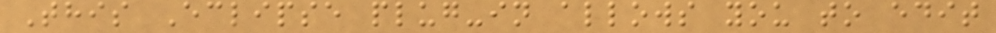This Eclipse plug-in allows you to edit
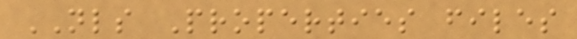NLS Properties files
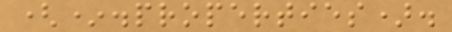(*.properties).
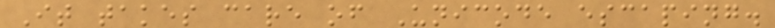It takes care of Unicode escaping.
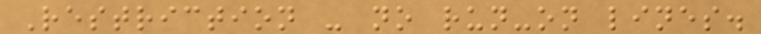Restriction - no run-on lines.
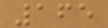165
